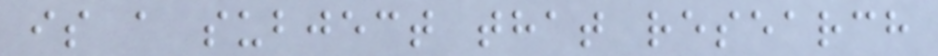is a subject that research
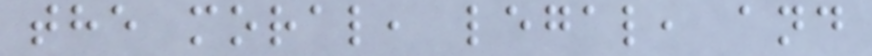the moral, legal, and
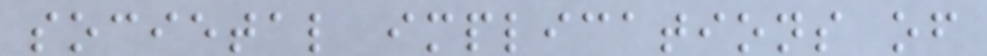societal implications of
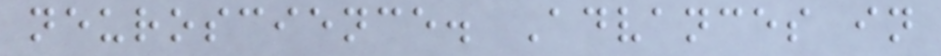neuroscience. Advances in
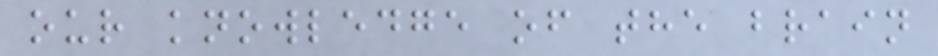our knowledge of the brain
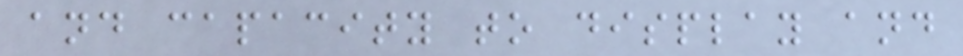and capacity to display and
